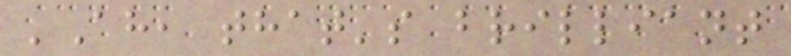'Ah, that's brilliant
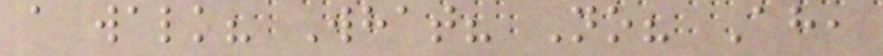a walk? What? No? Ah,
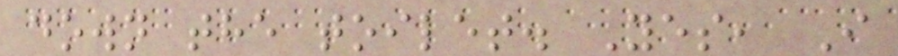down the toilet. Yes, I
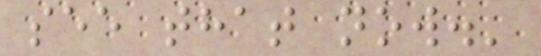see that now.'
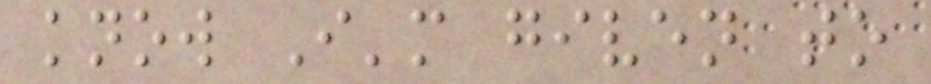know I'm given to
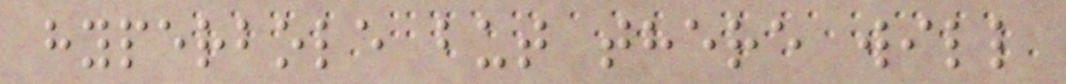hyperbole but there will
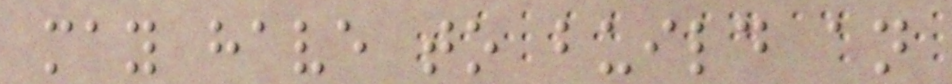may have to build an
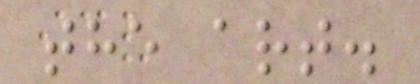the art.
